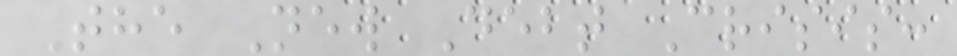The New Debt Crisis:
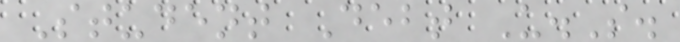Student Debt U.S.
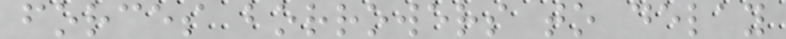forces borrowers to delay
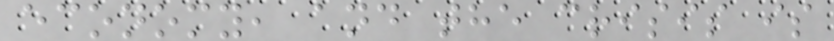economy, and the crisis is
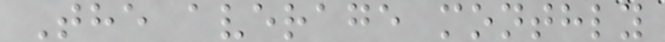The average monthly
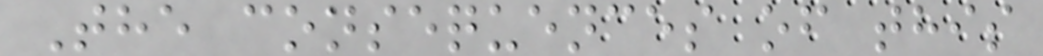The consequences of this
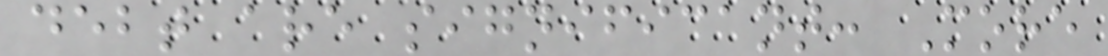debt are significant: More
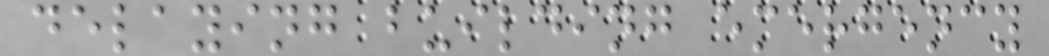delaying building emergency
